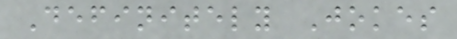Definitely Jokes
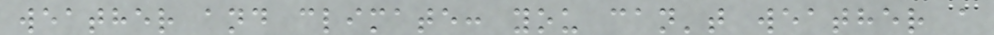weather and climate: you can't weather a
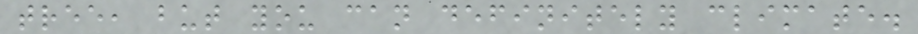tree, but you can definitely climate.
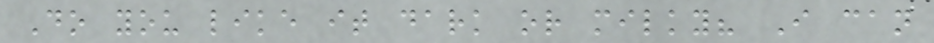Do you like it dark or milky? I can
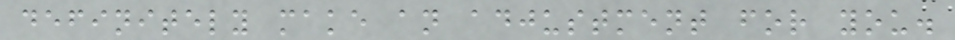definitely make an adjustment for you.
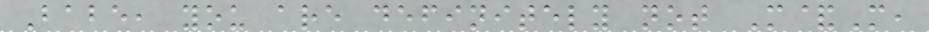Babe, you are definitely not M&M,
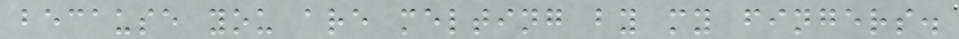because you are melting by my fingers.
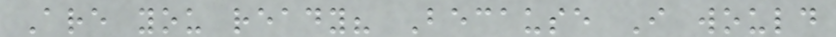Are you ready? Because I would
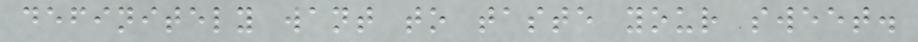definitely want to taste your sweet.
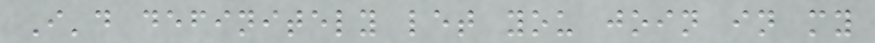I'd definitely let you join in my
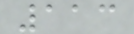113
